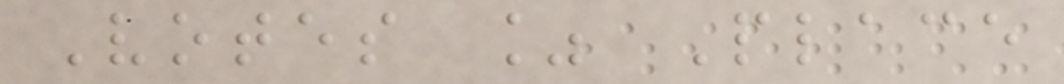Votes % Place
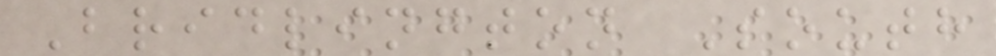Bridlington South
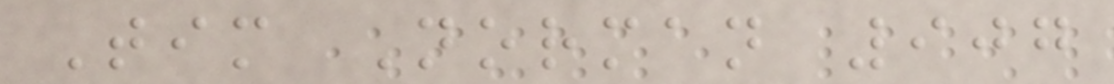Tim Norman 907
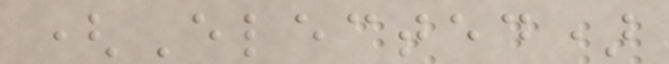(Elected)
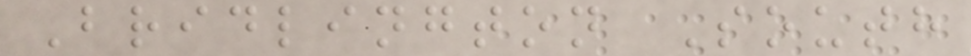Bridlington South
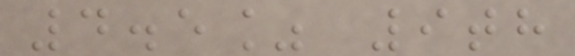4.5% 9th
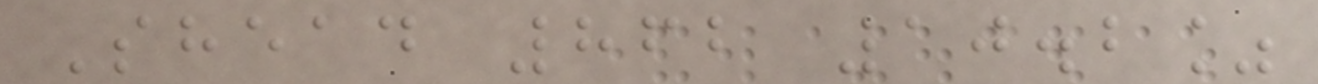Shead 862 10.2%
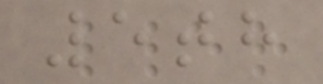5th
